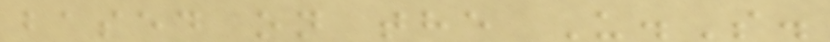based on the U.S.
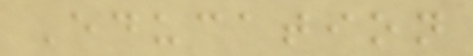Education
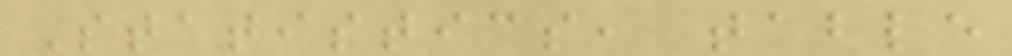Statistics, table
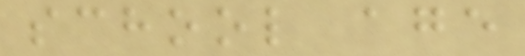school age
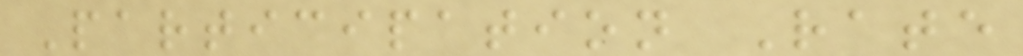Participation Rate
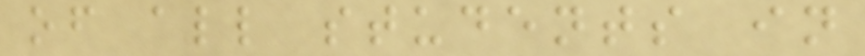of all students in
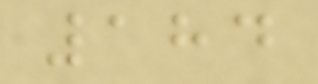184
